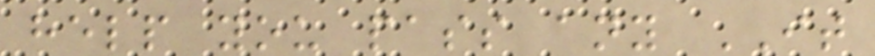help you pass any IT
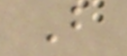B
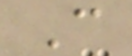C
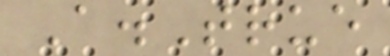A.True
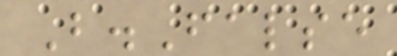B.False
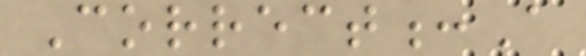Correct:A
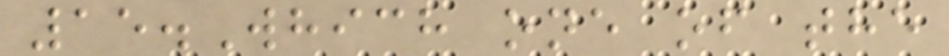15.Which one of the
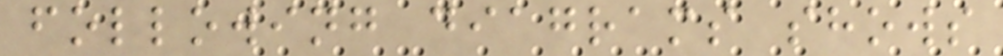following diagrams shows
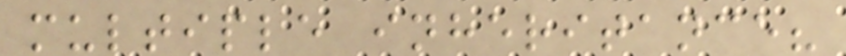multiple inheritance?
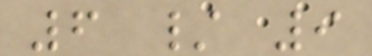6 / 9
